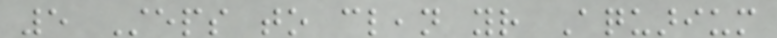5 Steps to clean your Aquarium
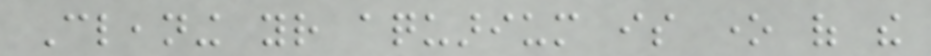Cleaning your aquarium is one of the
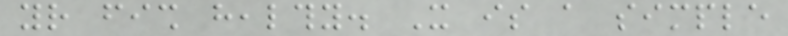your fish healthy. It is a simple
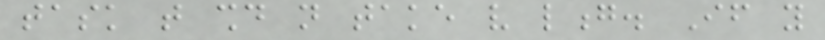task that should not take very long. If you
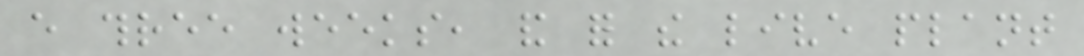every three weeks, and for the live plant
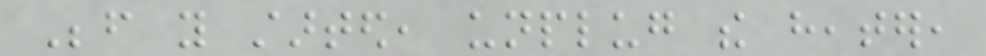Before you started, unplug the heater,
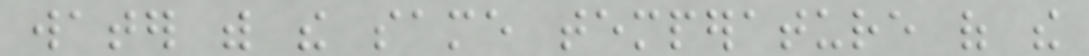water with the same temperature of the
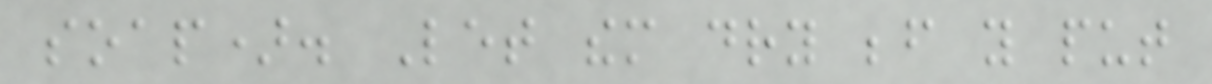soap). Let them dry before you put
